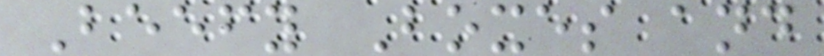Beefy Boxes and
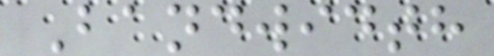Bandwidth
